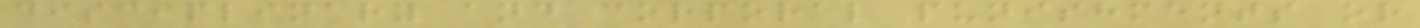disciplinary and corporal punishments or
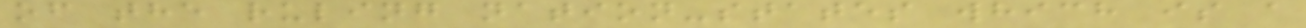of the ruling nation-states which is a
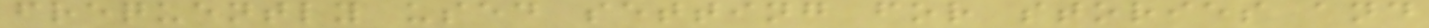frequently used setting for stories and
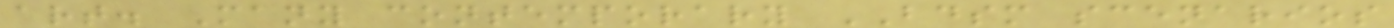art. Many contemporary BDSM scenarios
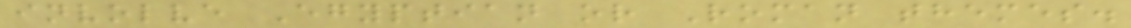involve Egyptian or Roman themes.
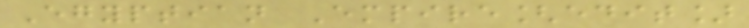Egyptian Empire[edit]
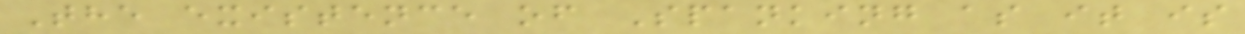The existence of Spanking as it is
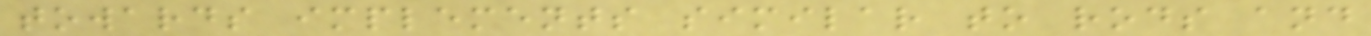towards implements similar to rods and
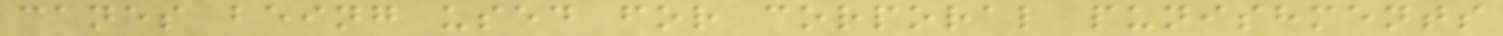canes being used for corporal punishments
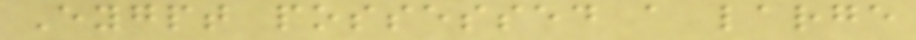Eygpt possessed a large
